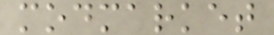modmarket
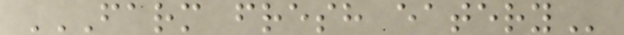FARM FRESH EATERY
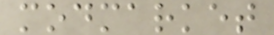modmarket
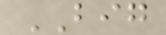BIG
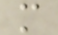m
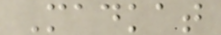Madkat
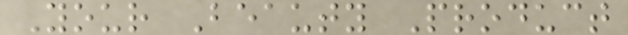Your Beauty Product
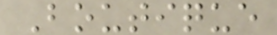Boutique
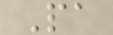Pa
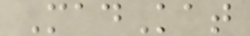MadKat
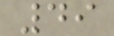49
